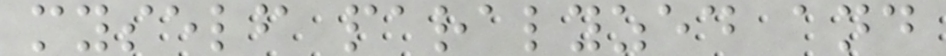myself paralyzed and
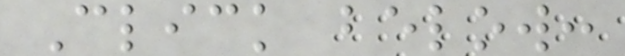Click below:
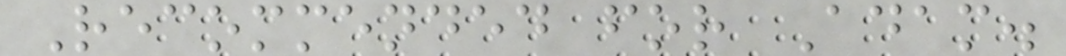Recommended for Adam.
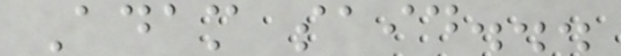Adam said...
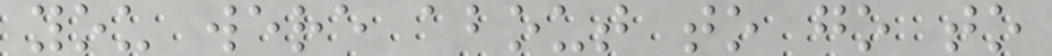you were about to go to
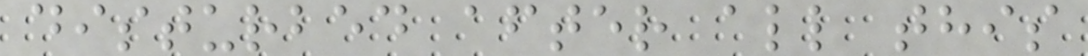disturbed after all this
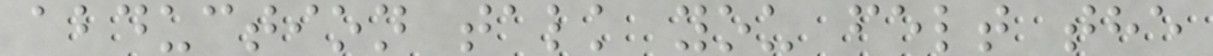abduction talk you felt the
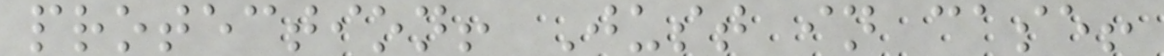protection! Just in case!
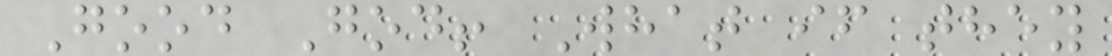Good God! What if they
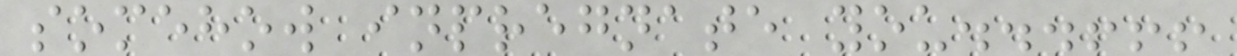somehow inpregnate you...!!!
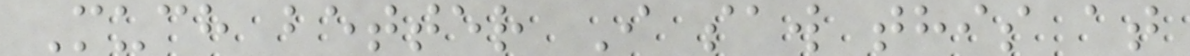Much better I saw this at
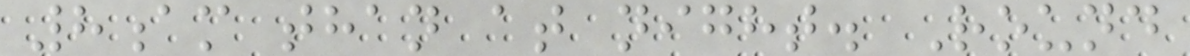8am than at night. Round
